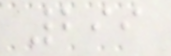299
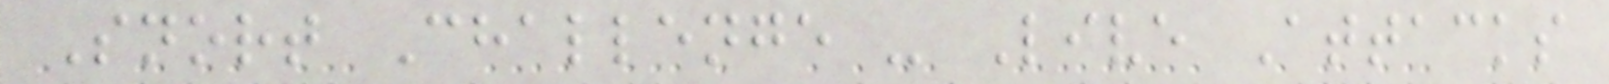Snort Challenge - Live Attacks
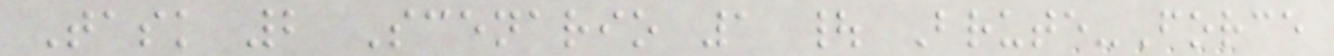Task 2 Scenario 1 | Brute-Force
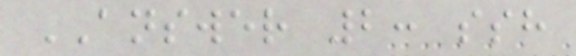ANSWER 2: ssh
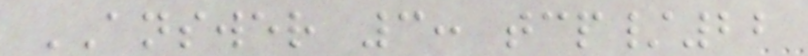ANSWER 3: tcp/22
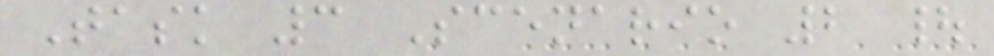Task 3 Scenario 2 |
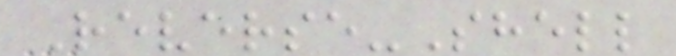Reverse-Shell
